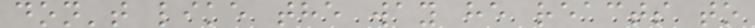don't like the way he reacts to
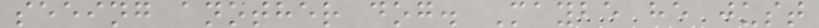seeing another dog. Maybe he just
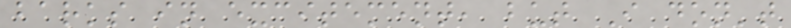barks in excitement, but I don't
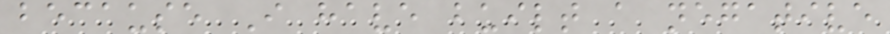because I have built a negative
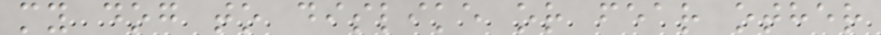my dog to dislike or fear other
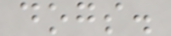dogs.
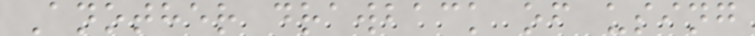Another drawback of using
